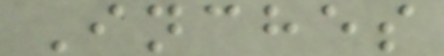Inches
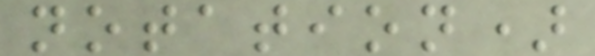notation)
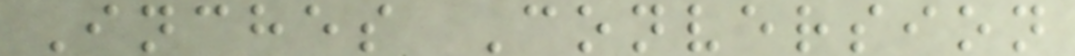Inches Conversion
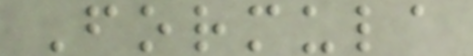Formula
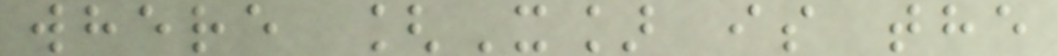where [X] is the
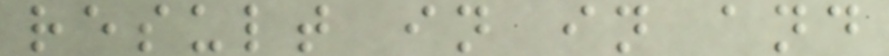result in in and
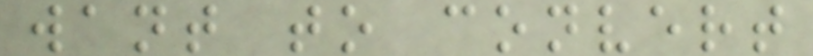want to convert
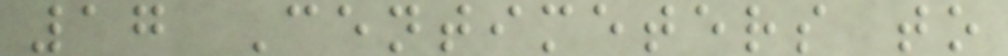17 Centimeters to
